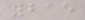215
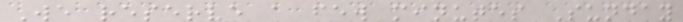We reserve a few minutes Sunday
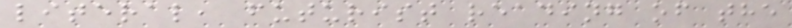literal, futurist reading of the
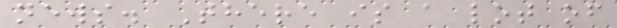news. There is a lot of
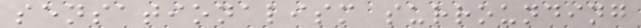sensationalism surrounding
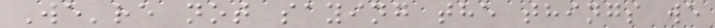We're not saying the things we
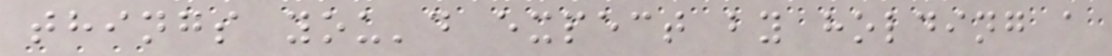things you'd expect by holding a
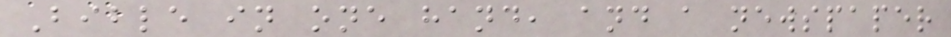Bible in one hand, and a newspaper
